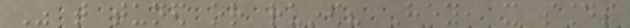Was that tuned or ruined? Hey, it sounds
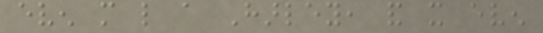even more like a Harley, and it even
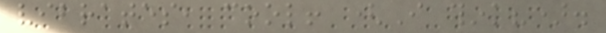vibrates, cool! (I think?).
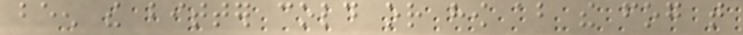been the bitter cold or how about the fog that
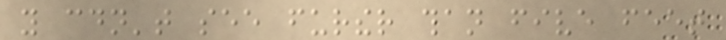you couldn't see further than five feet
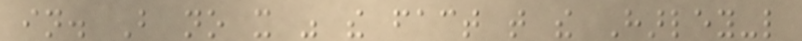in. But no it was the fact that the Harley-like
